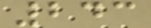243
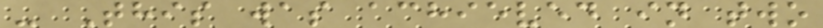- This was achieved in two
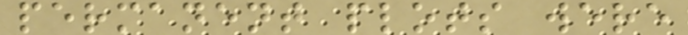permanent plots were
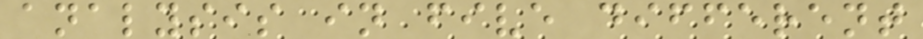analysis in five different
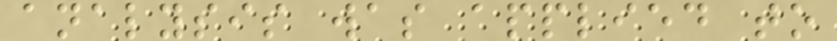analysis was applied to
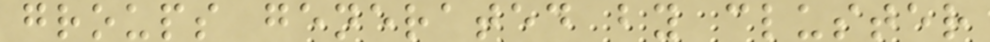groups generated by cluster
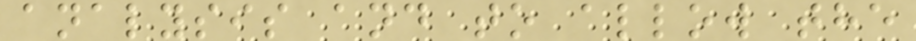analysis and to allow the
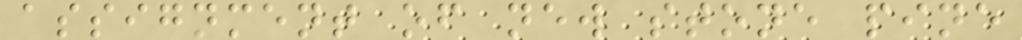assignment of new stone pine
